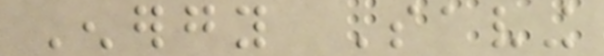Energy Saving
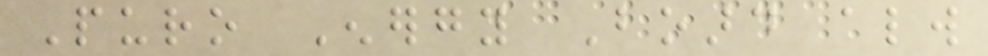Puro Energy Board always
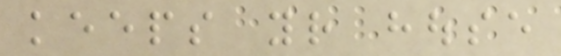keeps your house
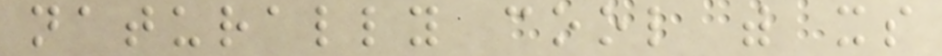naturally cool with its
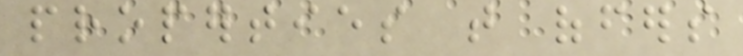properties that offers
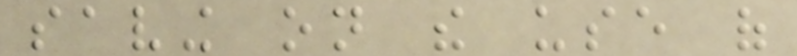saving on the use of
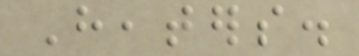Heaters.
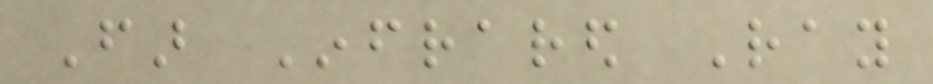Far Infrared Ray
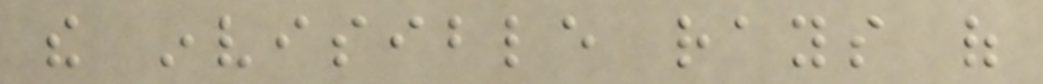the invisible rays of
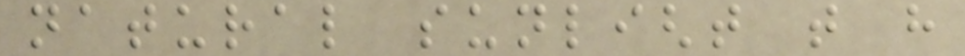natural sunlight that have
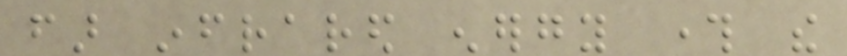far infrared energy through the
